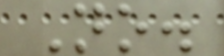No.
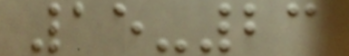15-23
